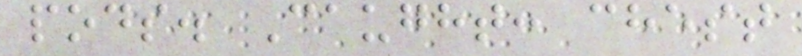pods. Caught: chest
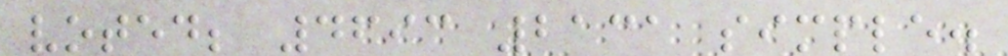voted; 4693 2131 simple.
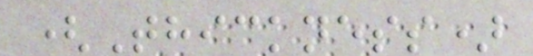(Thickness)
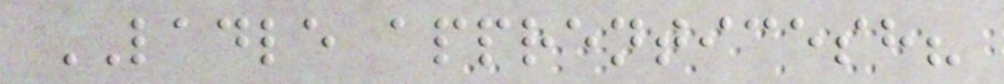LADLE apprenticesh?
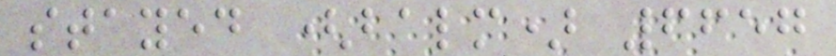stayed (balm) 6657
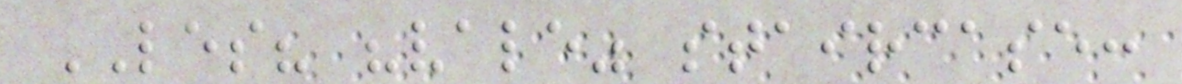LES? "vale" staircase:
